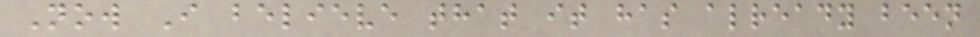Now I believe that it has already been
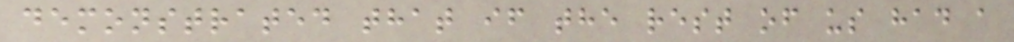demonstrated that if the rest of us had a
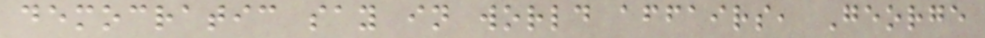democratic say in world affairs, George
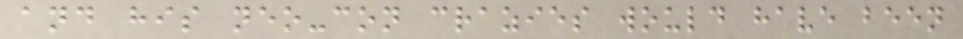and his neo-con crazies would have been
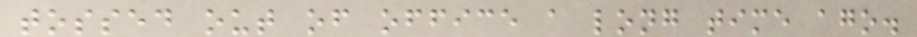tossed out of office a long time ago.
